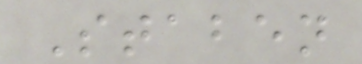Staben
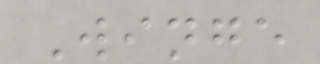Winge
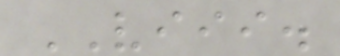VIII.
